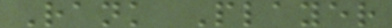Rank Player
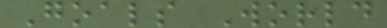Goals World
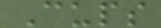Cups
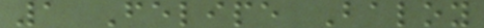1 Felipe Baloy
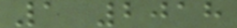1 2018
